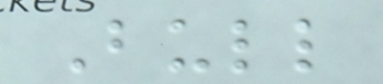Bull
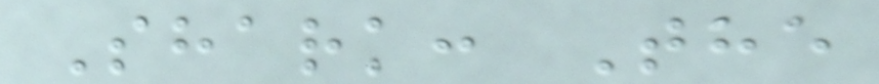Shark: The
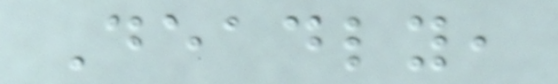Deadly,
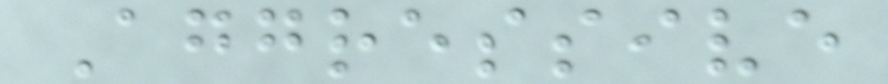Aggressive
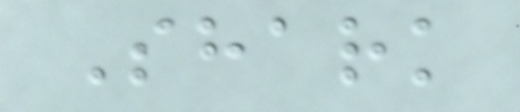Shark
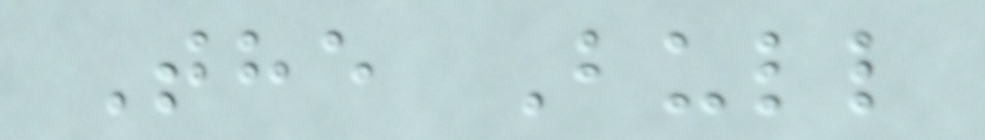The Bull
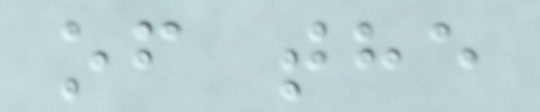of the
